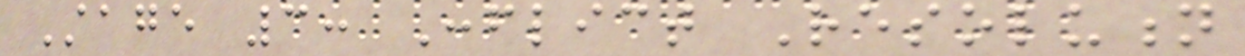Stage 3: Conflict Resolution
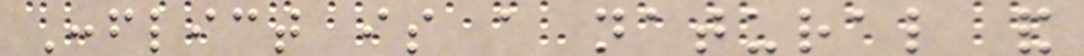Conflict is a natural and
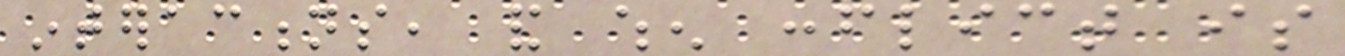interactions, and when conflict is
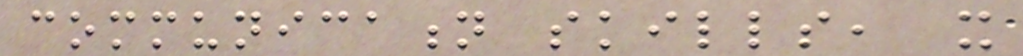communication skills, it
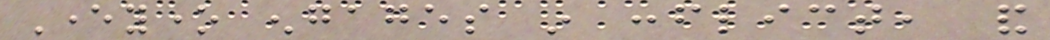Everyone engages in conflict, and
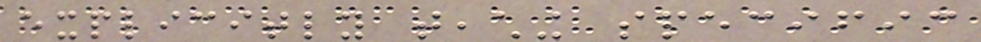explicitly teaching specific
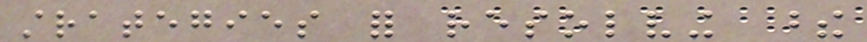strategies for resolving these
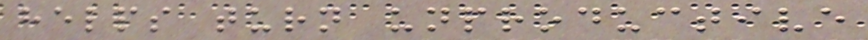helps turn unproductive
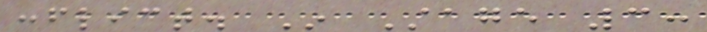conflict. In Stage 3:
